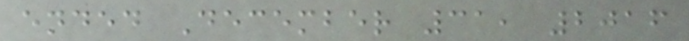ended December 31, 2016
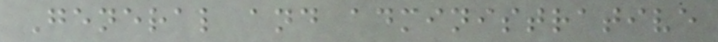General and administrative
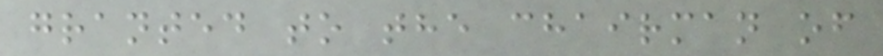granted to the chairman of
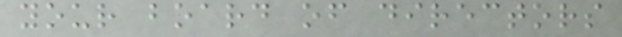your board of directors
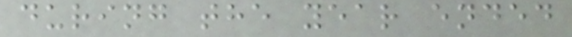during the year ended
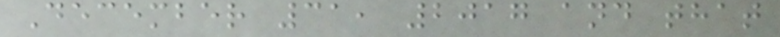December 31, 2017 and that
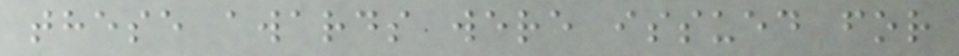these awards were issued for
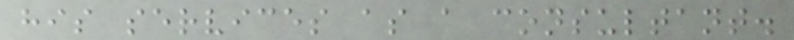his services as a consultant.
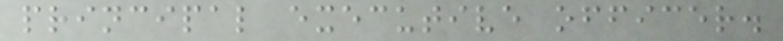principal executive officer.
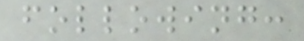following:
